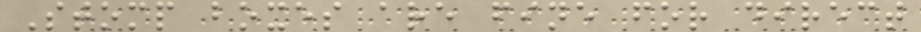Stomp boxes are fine for direct
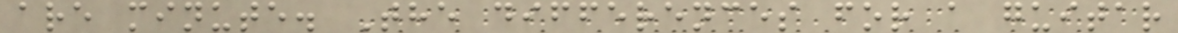are minute. The differences for a guitar
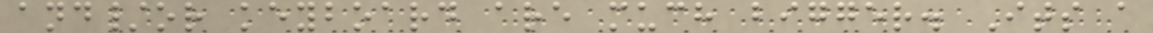and/or keyboard are much bigger. Its a
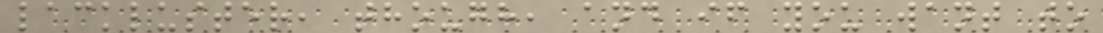lackluster, though, and if you want to
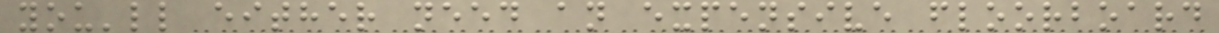you'll either need an expensive floorboard
